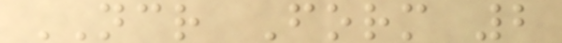NCR Form 2
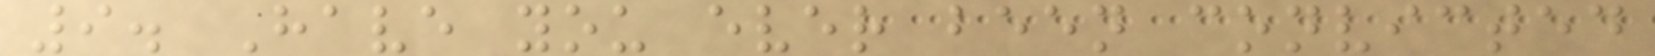9. Have you ever been convicted
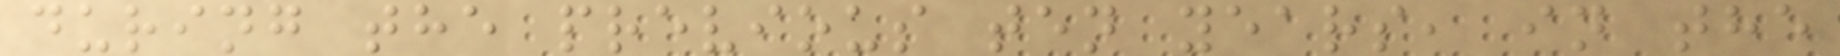during the previous ten years, in the
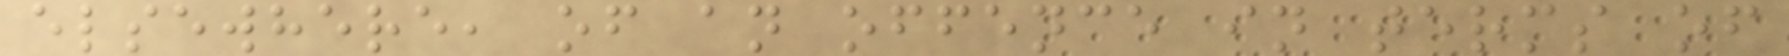elsewhere, of an offence in terms of
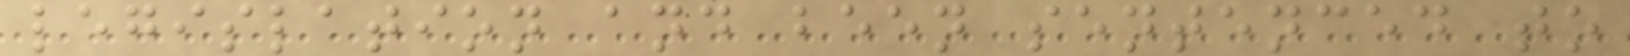legislation and been sentenced to
